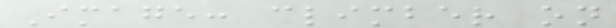Image: climber on
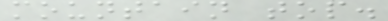mountain top.
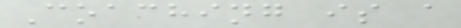Coaching is a
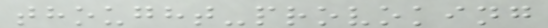thought-provoking
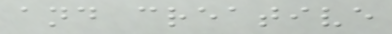and creative
